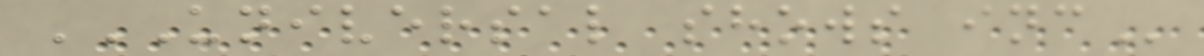UNIVERSAL SHOWS INC
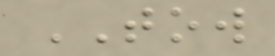TOW
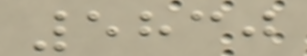5830
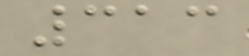313
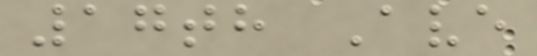17th Ave
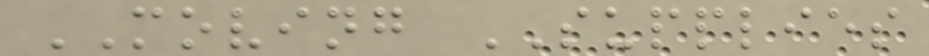MOVING SUPPLIES
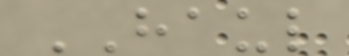HAUL
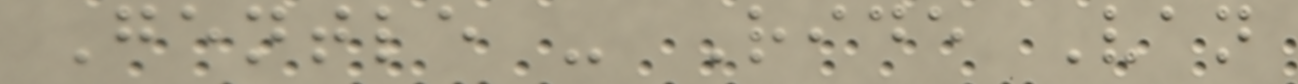Gentle - Ride Van
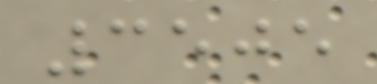3505
